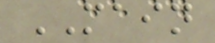MAIN
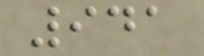941
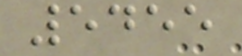5455
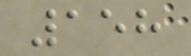158
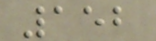152
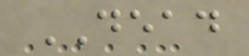DEAD
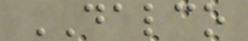DALCO
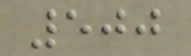500
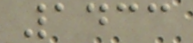1433
